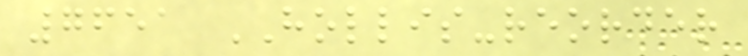7651 HOLLIS-reorder
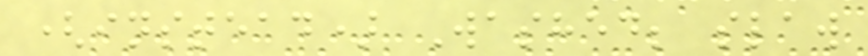(instead) Washed; slaw
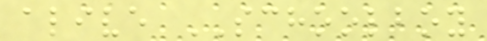alive SCHOOLBOY
